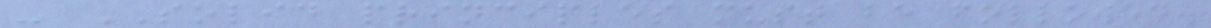- SOLID principles must be followed.
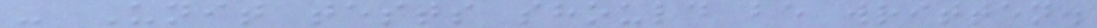- Unit tests should be written.
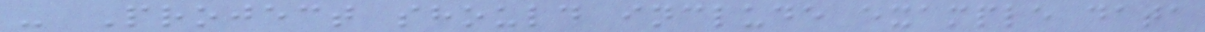- Project should include example data
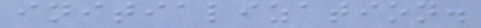initialization.
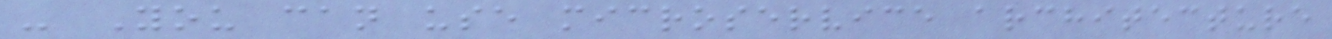- You can use microservice architecture
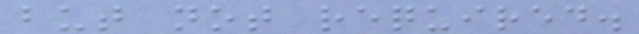but not required.
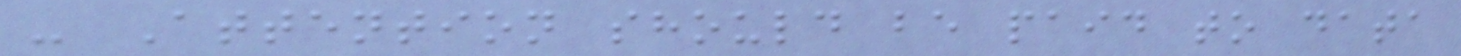- Attention should be paid to data
